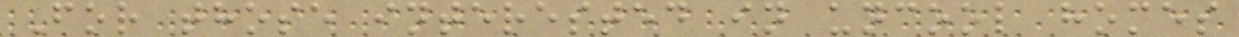For those interested in uncool homes
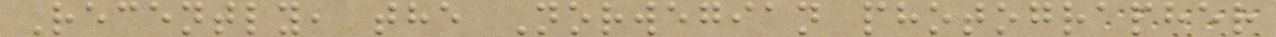Recently, the Norwegian photographer
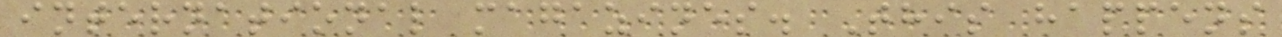international magazines. This happens
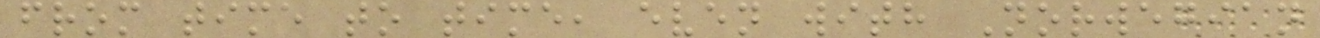from time to time, even with Norwegian
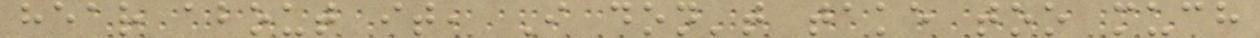hear about it, I don't take too much
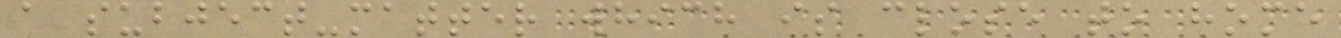a subject-matter which is close to home
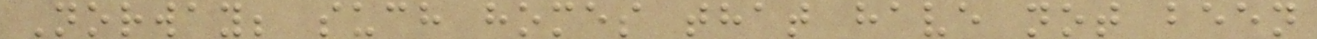Norway; such homes that have not been
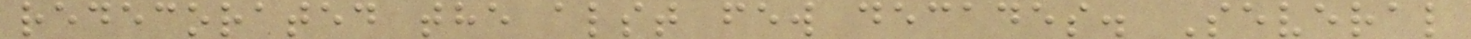redecorated the alst few decades. Several
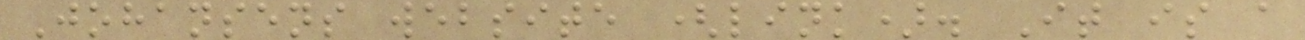Johansens website (link). It is a
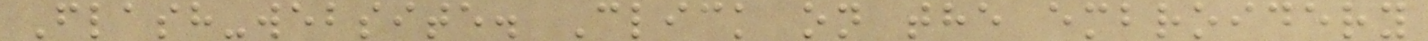Flash-website. Click on the embroidery
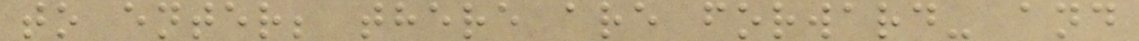to enter; there are forward- and
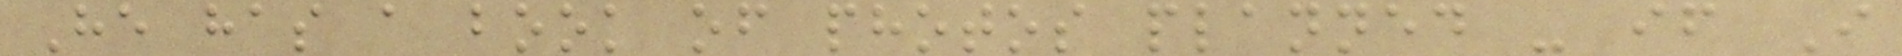He has a book of photos planned - if I
